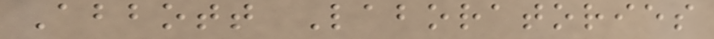Abbott Laboratories
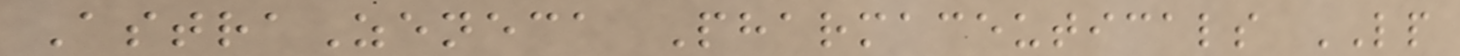AstraZeneca Pharmaceuticals LP
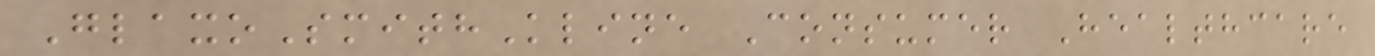GlaxoSmithKline Consumer Healthcare
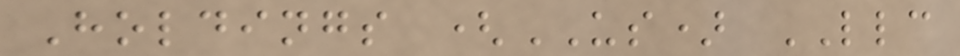Holdings (US) LLC
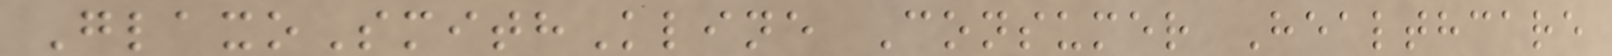GlaxoSmithKline Consumer Healthcare
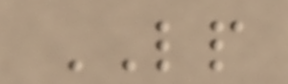LP
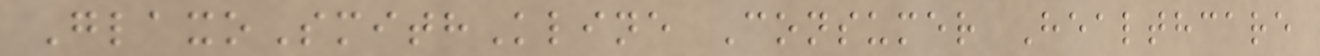GlaxoSmithKline Consumer Healthcare
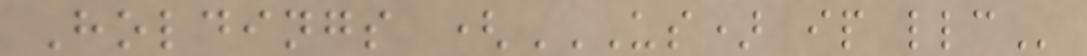Holdings (US) IP LLC
